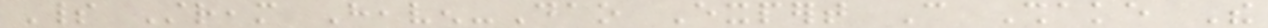Spirit Stream Heaven-Dao Expert Can Shake The
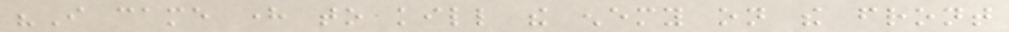"I came here to kill the enemy on the front
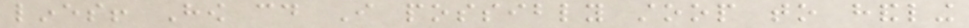lines! How could I possibly stoop to handling
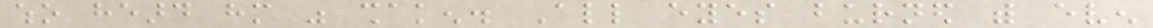who heard him was shaken. All eyes burned with even
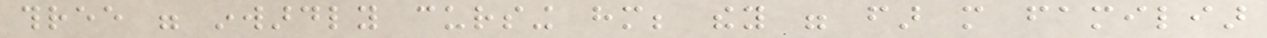three were inwardly cursing him; they were far more familiar
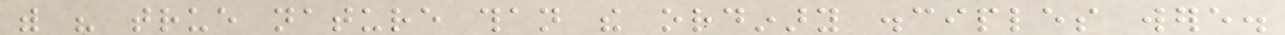with his true nature than the ordinary disciples were.
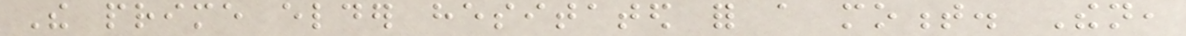The prime elder hesitated for a moment. Then,
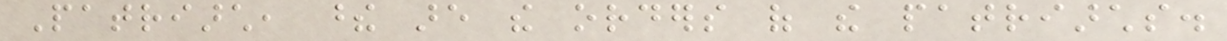Patriarch, these are the orders of the patriarchs.
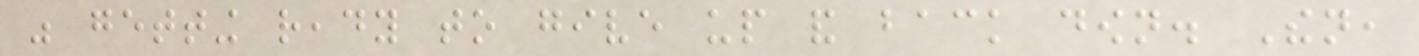was getting ready to give up and back down. Then,
